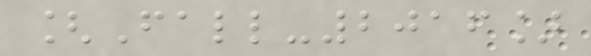[Fall-2016]
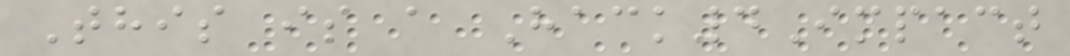This is a Hack4Impact
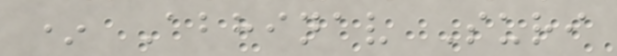* Abhinav Suri
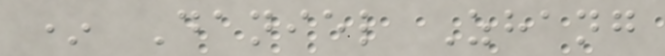* Daniel Zhang
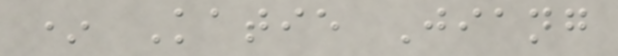* Katie Jiang
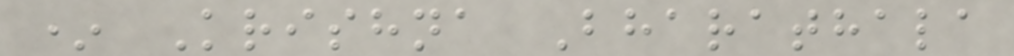* Krishna Bharathala
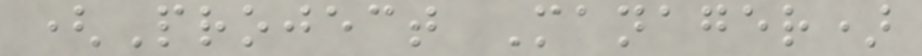(Project Manager)
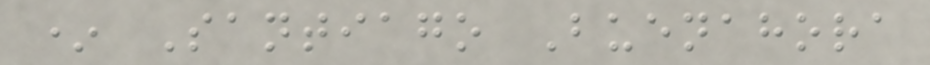* Santiago Buenahora
